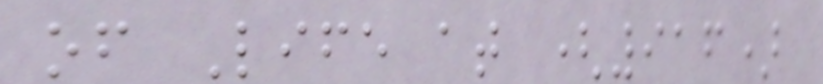of Life at (916)
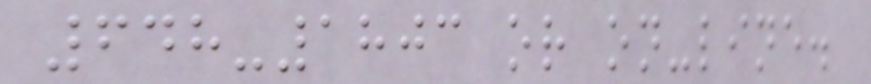648-1803 or on-line.
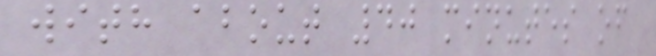with about 40 minutes of
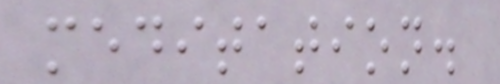meditation.
